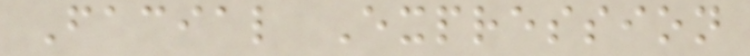Facial Expression
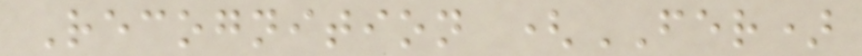Recognition (FER)
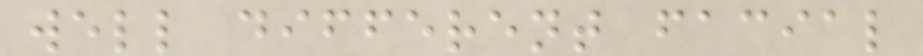well different facial
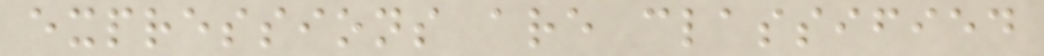expressions are classified
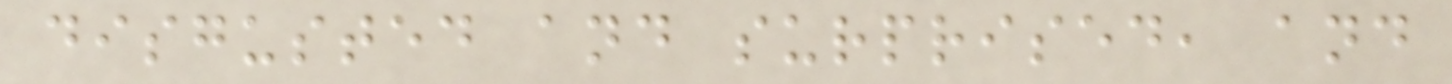disgusted and surprised, and
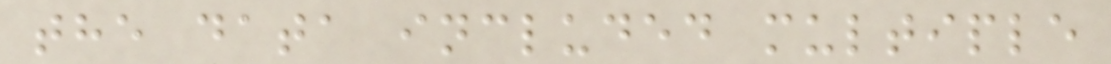the data included multiple
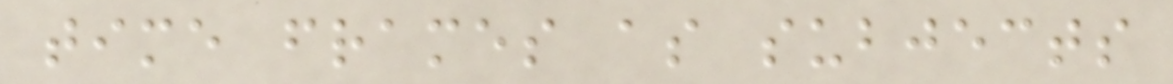time frames as subjects
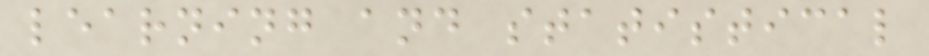learning and statistical
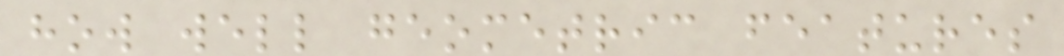how well geometric features
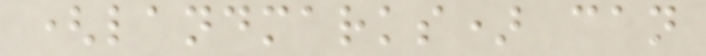(landmarks) can
